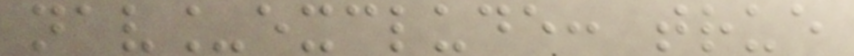nav_exclude: true
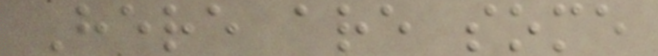Here are some
